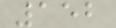152
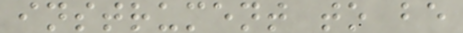instrument to be
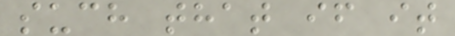such that if it
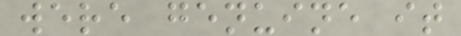were genuine it
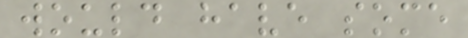would have some
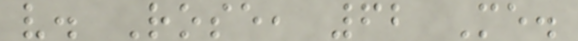v. Rose, 62 Me.
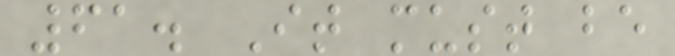61. It must be
